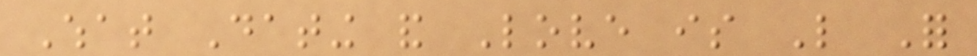What Dating and Love is Like For
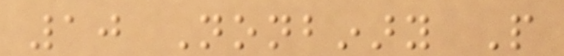10 Nonbinary People
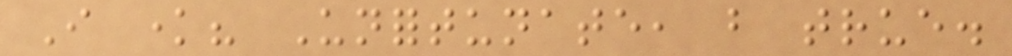I know? Unfortunate, but true.
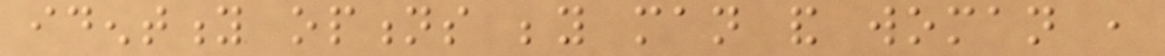identity options beyond man and woman ,
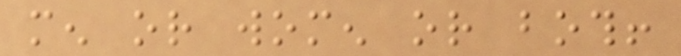men or women or both!
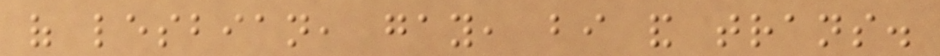of lesbian, gay, bi and trans.
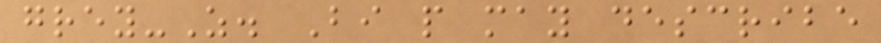grey-As. Bi people may describe
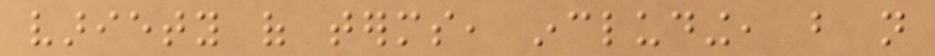variety of terms, including, but not
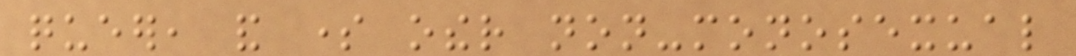queer, and some other non-monosexual
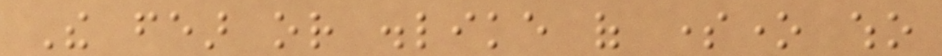The fear or dislike of someone who
